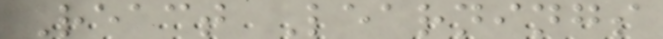React Learnings
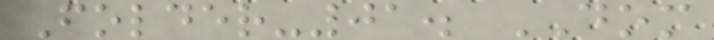Folder-01. DOM
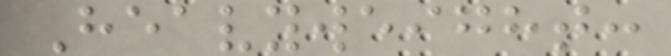Heavyweight:
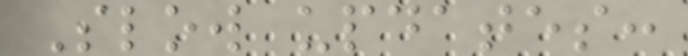Slow updates:
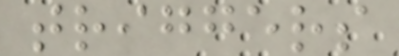triggers
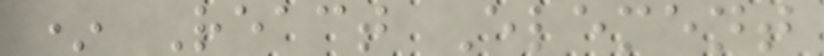* React Element
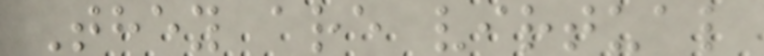They are virtual
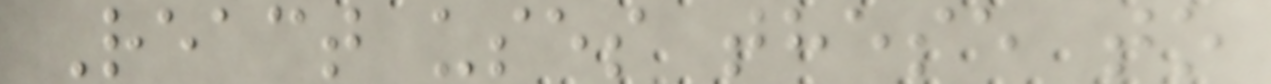React uses these to
